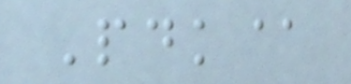Pdk@
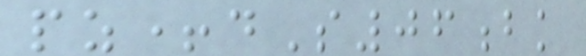pz+dS06bk
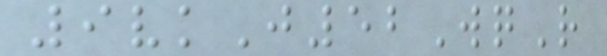9vkJ52WqR
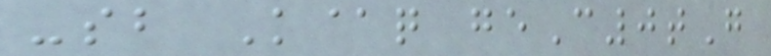-sb K@q geC0tG
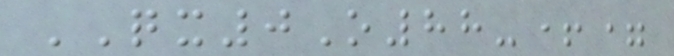QX0O88-+=
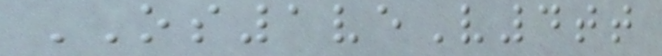OS1veV4tt
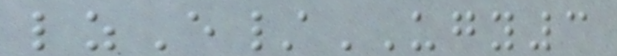lzE/UGY3
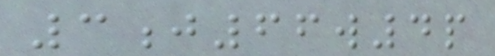3j66w4p
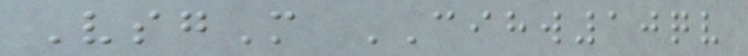VsgM CIHW10qv
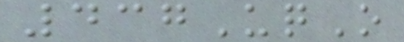437UqO
